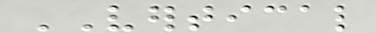VERTICAL
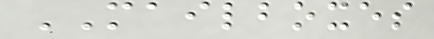MAILBOXES
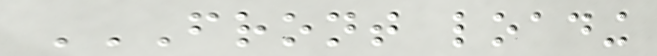FRONT LOADING
